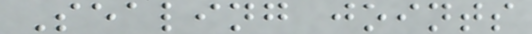Sealing joints
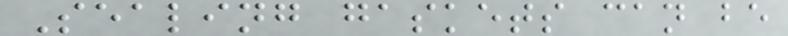Sealing gaskets can be
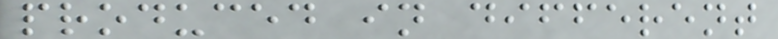produced in different
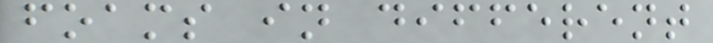foams in different
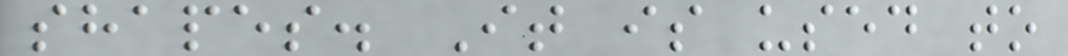shapes. It is used to
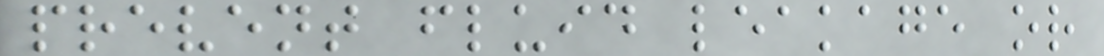prevent fluid leakage or
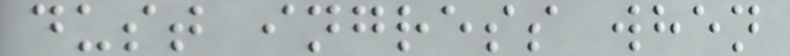dust ingress when
